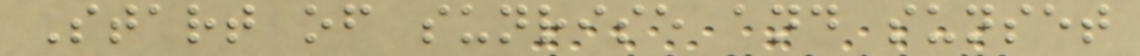Start of sunrise and sunset
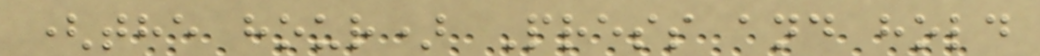(the hour) Press and hold
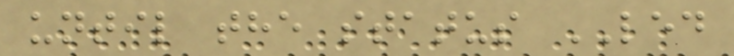until the status LED
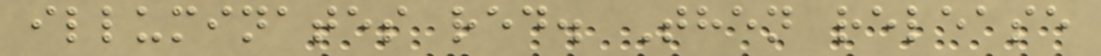illuminates red. Then release
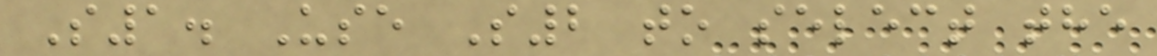S1. Use S2 to select the
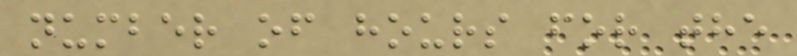number of hours for the
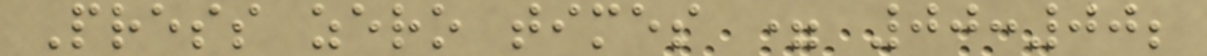Press zero times = 00:00;
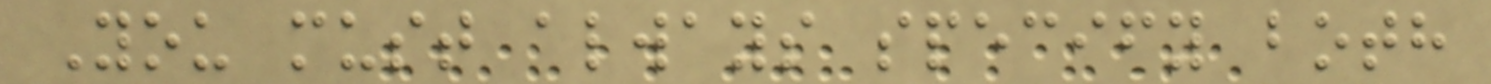You must always specify both
